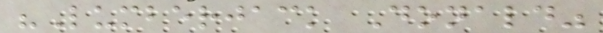"Lumberjack Donald"
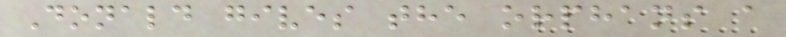Donald gives the orphans a
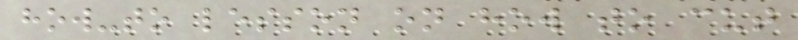how-to lesson on how to cut
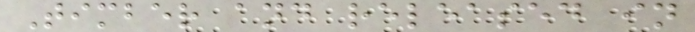Timber and released in
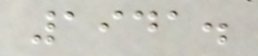1941.
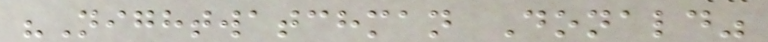"Nightwatchman Donald"
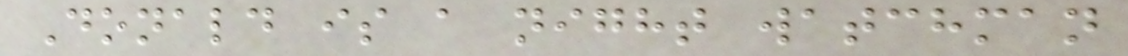Donald is a night watchman
